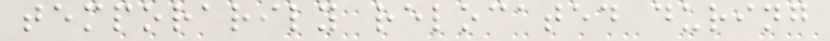temporarily relocated during
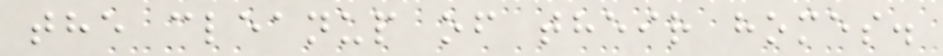the cleanup of their homes.
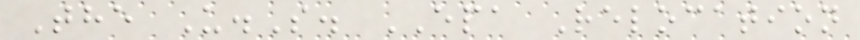The U.S. EPA Relocation
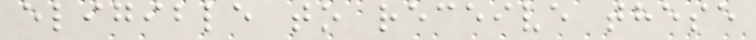eligible to receive these
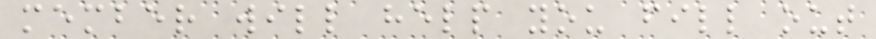member will help you fill out
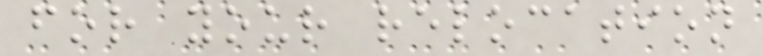for your relocation
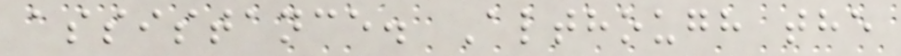assistance. Although the
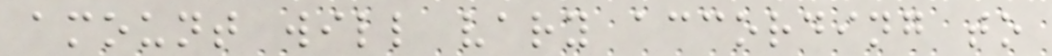amount will vary according to
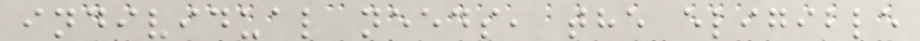individual needs, the eligible
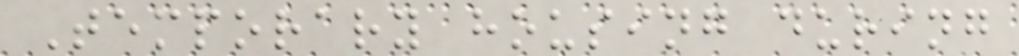Temporary housing during
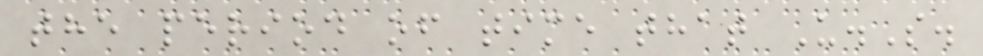the period of time that U.S.
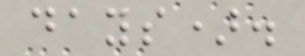days).
